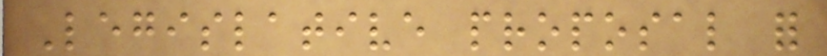Legislative proposal for
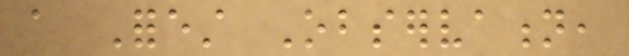a Forest Observation,
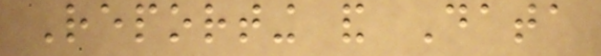Reporting and Data
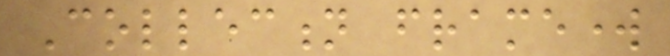Collection framework
